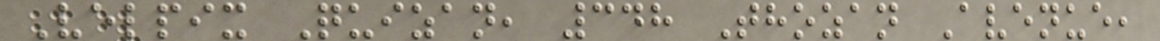Velpix Quizan, 348 Thozan Avenue,
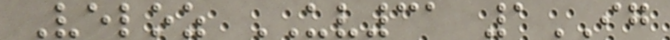Veloz UV31 1IG
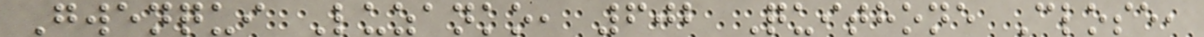Gwenqui Luzanko, 602 Quithone Close,
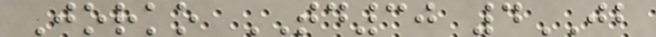Jorko TD30 4JB
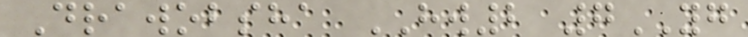Drawobsha HW2 7YG
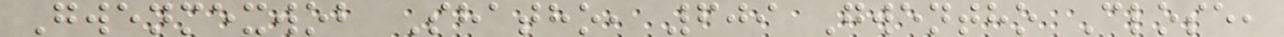Gwenmexwob Shatho, 609 Gwentho Close,
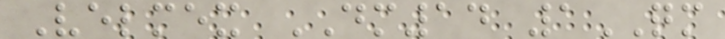Velmex DM14 1QM
